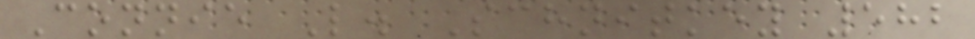Connie L. Schnitkey 582
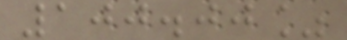100.00%
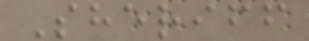Sheriff
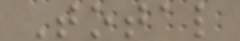Total
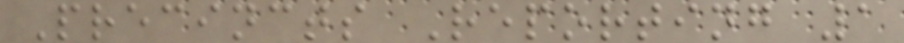Precincts Reporting 1
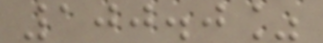100.0%
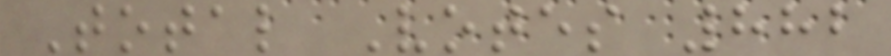Total Votes 882
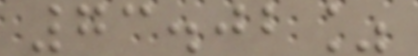73.02%
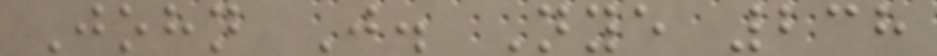John J. Nye 238
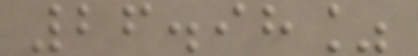26.98%
